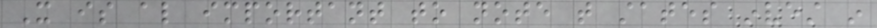It is also important to note that states invest in
